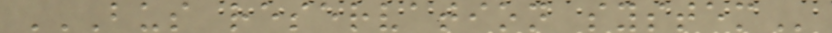BUS RESERVATION SYSTEM
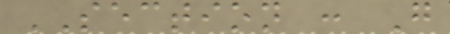SECTION : G
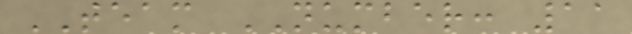TEAM NUMBER: 11
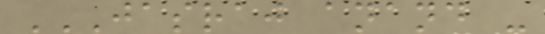JASRAJ ANAND -
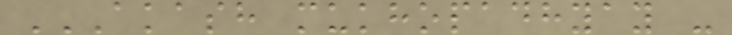AKASH MUKHOPADHYAY -
